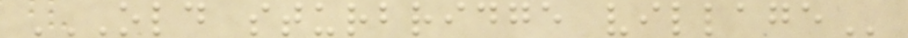OLD STURBRIDGE VILLAGE
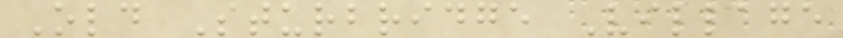Old Sturbridge Village
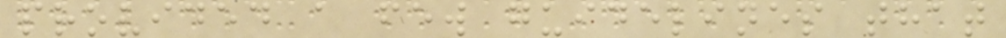provided a few guidelines that
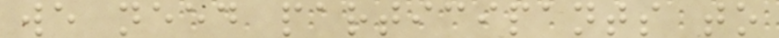we need participants to
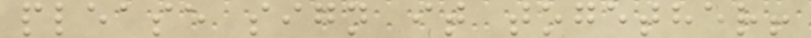please sign it together!
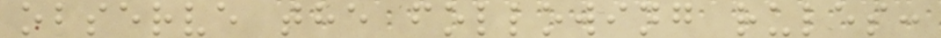observe the following rules:
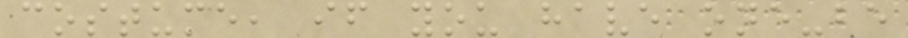costume, if you have one-be
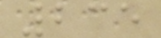235
